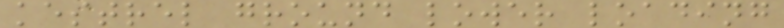kestrel ground lower loading
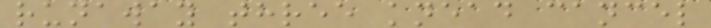runaway three knead cancel
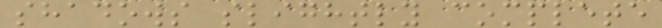shadows slightly complete
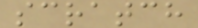scratch
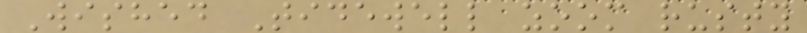Wished Tidewell zoom rusty
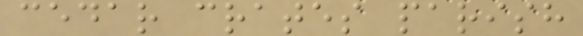cedar crates parish
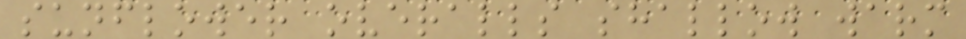sunflower overalls shallow warm
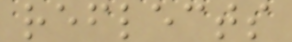reflects
